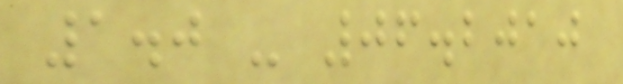1.0 - 06.2010
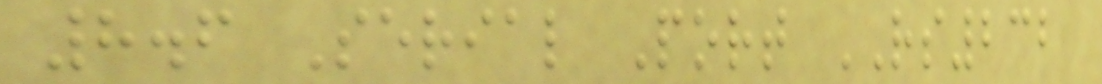8.6 Serial Port RS232
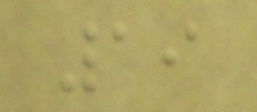19
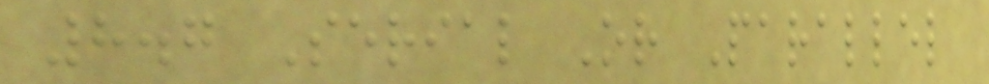8.7 Serial Or Parallel
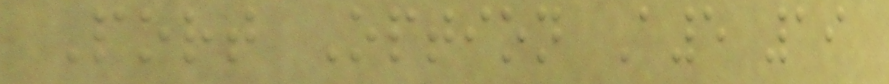Port Option A5 19
